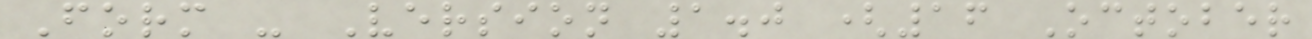Form - Version 1.0 (16 October
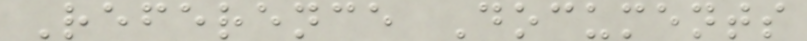Reference Documents
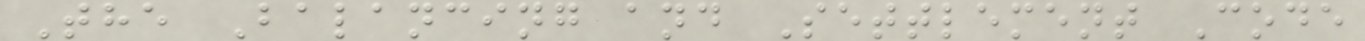The Balancing and Settlement Code
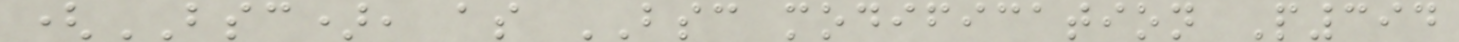(BSC), as BSC modification P394
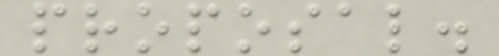proposal.
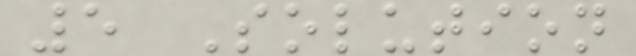5 Solution
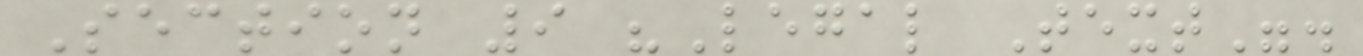Section 9 "Legal Text".
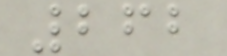262
